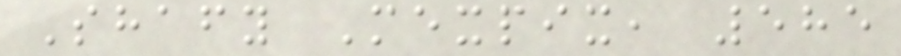Shafy Mexpix, 585
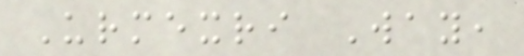Urmexri Way,
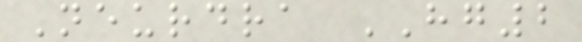Neurdra HG2
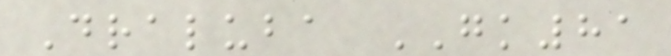Draluba GK81
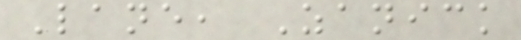Lane, Zanick
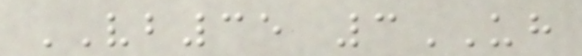VB35 3UH
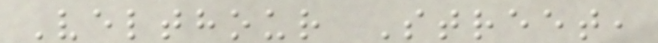Velthour Street,
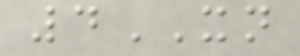4XN
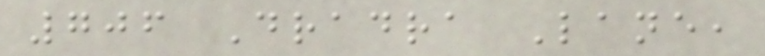706 Dradra Lane,
